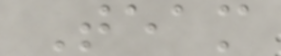Team
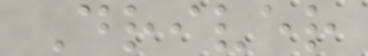Driver
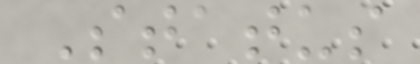Status
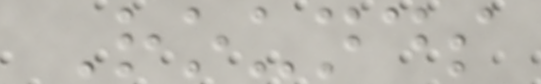Rounds
